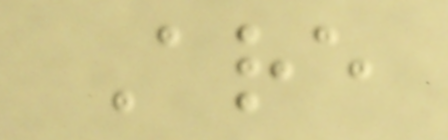Are
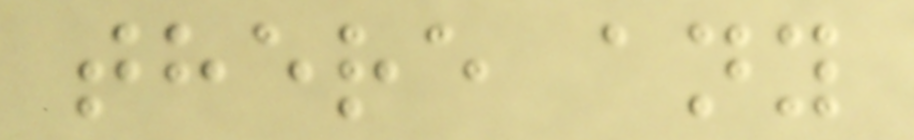there any
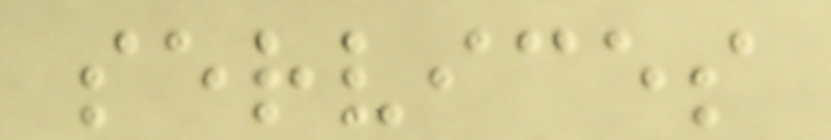services
